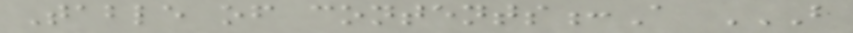Table of contents:A B
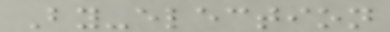By-election
